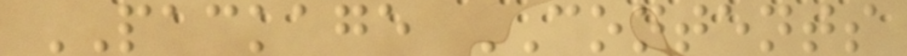PACKAGE CONTENTS
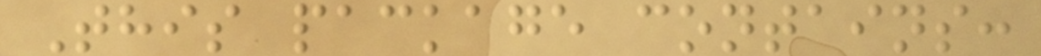This package contains:
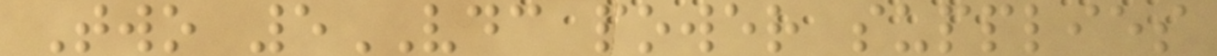Two 5VDC power supplies
